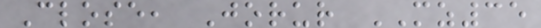Close, Jorur MZ35
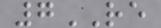7RE
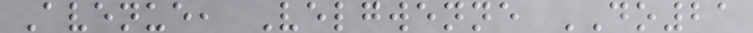Avenue, Velgwenne DO21
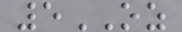5OZ
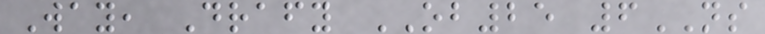Way, Drafy OB25 6NS
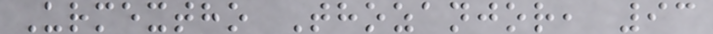Urmextho Thozanjor, 93
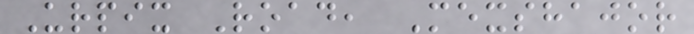Urpix Road, Mexshajor
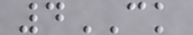4CK
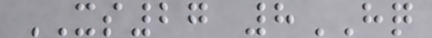XS27 8HQ
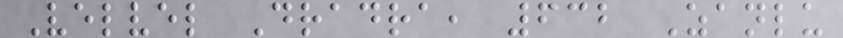Velvel Dradra, 632 Zanlu
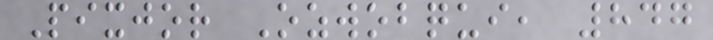Pixjor Ozwobqui, 847
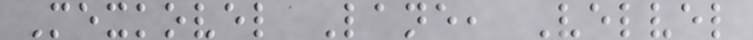Mexkovel Lane, Velvel
